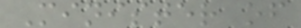Minister of
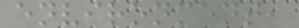environment,
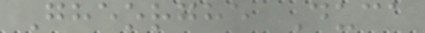Gheorghe Duca
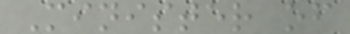Minister of
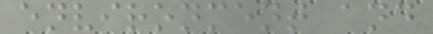environment and
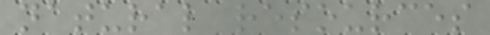natural resources
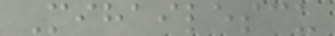Mihailescu
